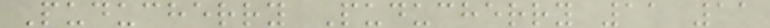Puducherry Puducherry 11 11
